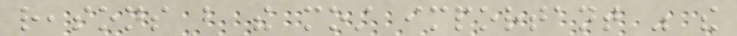reasons but the most important was the
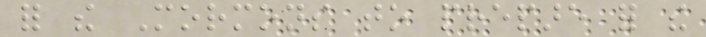for the Mormons to prepare for the
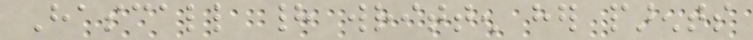Hascall had written her parents
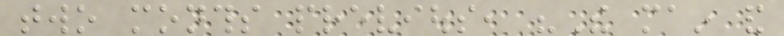two months previous, "The main and
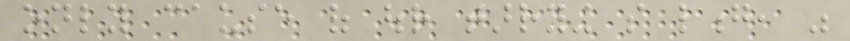only cause of our tarrying so long, was
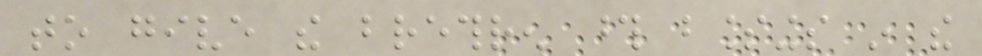to give the brethren those blessings in the
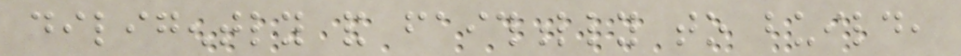diligently and faithfully to build,
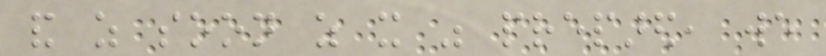and as soon as it was prepared, we
